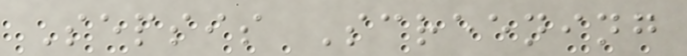Sepsis Screening
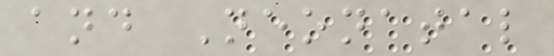and Neonatal
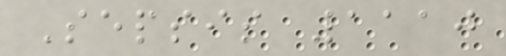Sepsis 1110
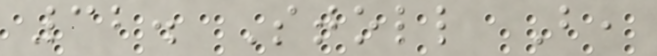32. Stoll B,
